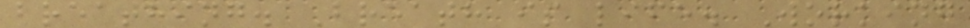breathing. Breath is life. Working
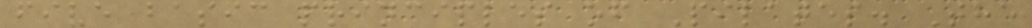five basic principles of Pilates. The
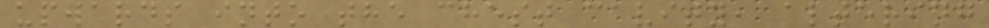upwards into the chest cavity, altering
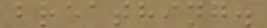breathing.
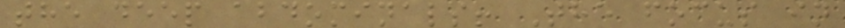the deep abdominals! The focus in
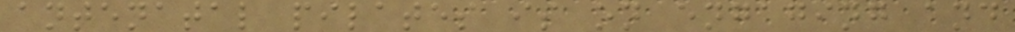antenatal pilates is on engaging and
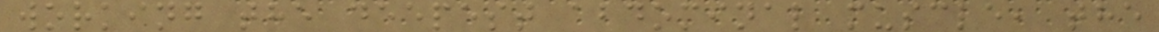working the deepest abdominal muscle, the
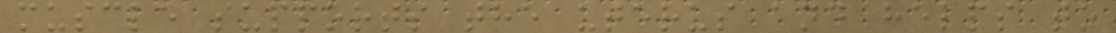muscle supports the uterus and helps to
